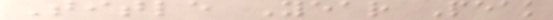Title Year Peak
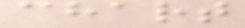chart
